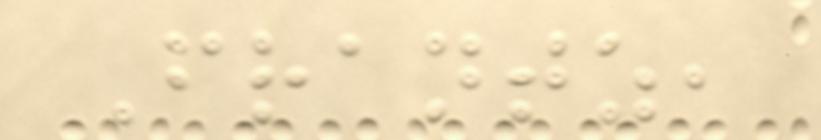Frantz,
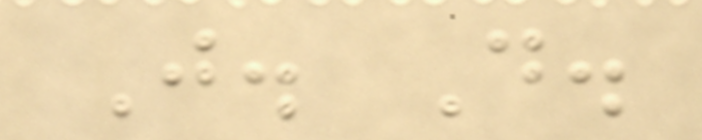J. D.
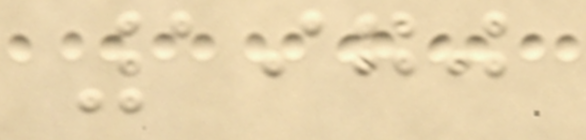1970
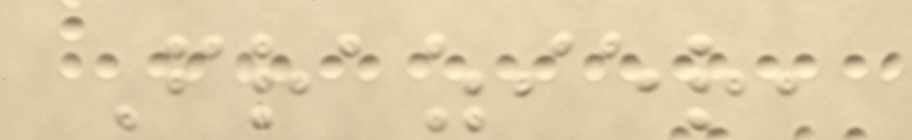Frazier,
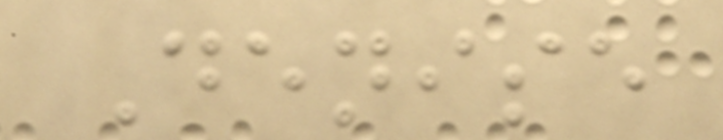Denise
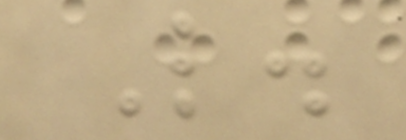L.
